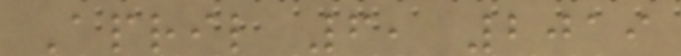April 6, 2019
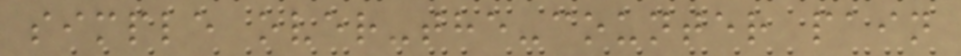simple over-the-counter pain
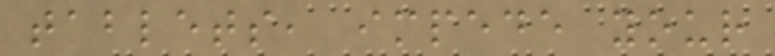tablets, impede your
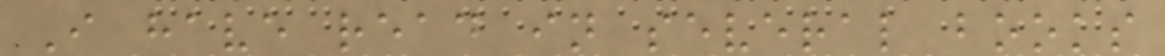I have read in several books
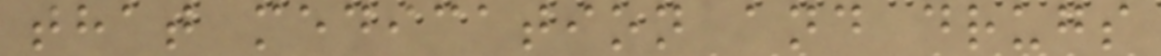that medication and drugs
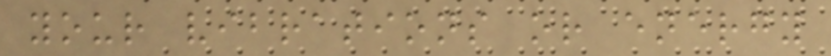your vibrations or energy
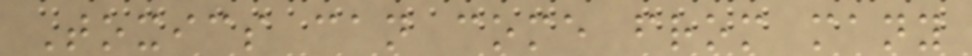Toxics can come from many
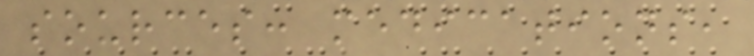sources: medications,
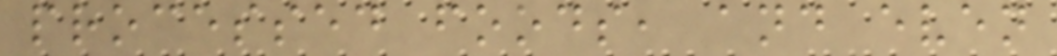processed foods, and even
